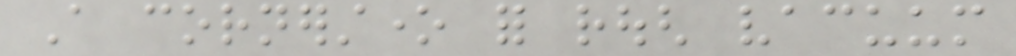A cornerstone for rough vacuum
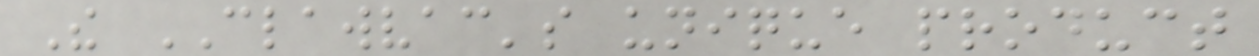The CLAWVAC's unique product
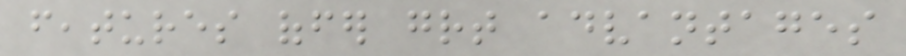features offer great advantages
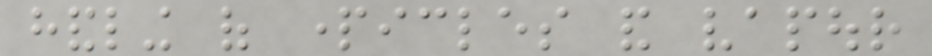handling of particles and vapour
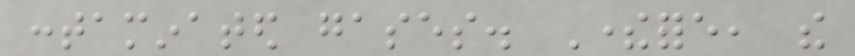contaminated gases. Therefore, the
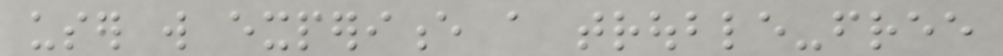user will experience a trouble-free
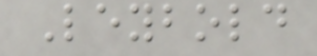Leybold
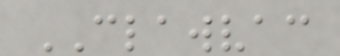CLAWVAC
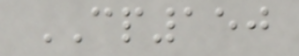CP150
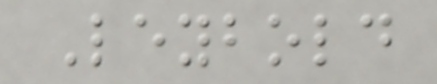Leybold
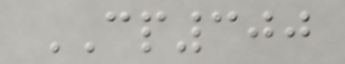CP300
